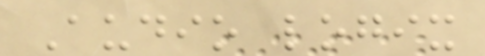Audio logix
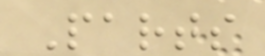Parts
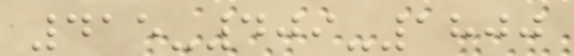415-409-1800
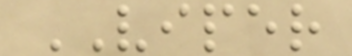VIPER
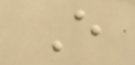E
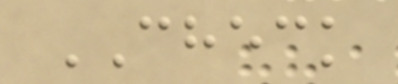CHECK
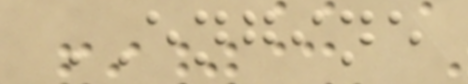ENGINE
